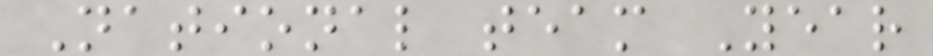National team Year
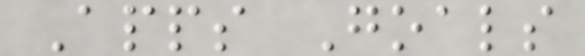Apps Goals
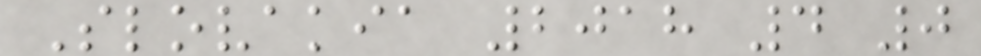Slovakia 2018 4 0
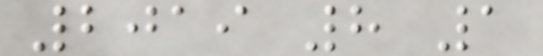2019 8 1
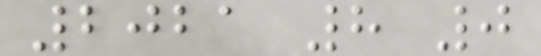2021 8 0
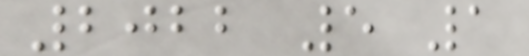2022 5 1
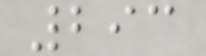293
